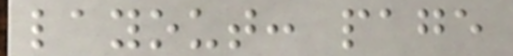layout: page
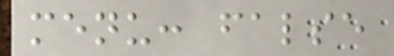menu: false
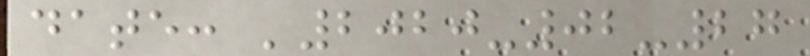date: '2020-02-27
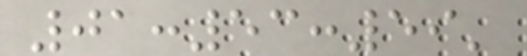01:53:59'
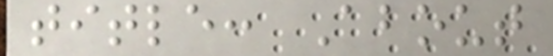title: About
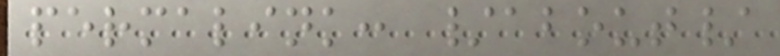permalink: /about/
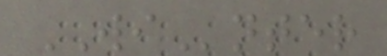WInter
